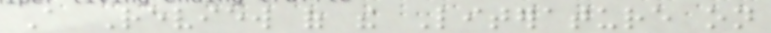A Review of the Literature on
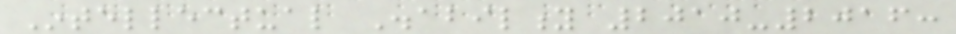Intellectual Disability 2010-2016:
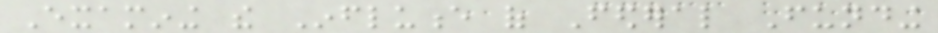Examining the Influence of Federal Funding
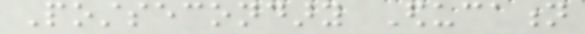Postsecondary Education
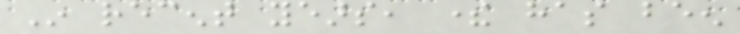In recent years, there has been
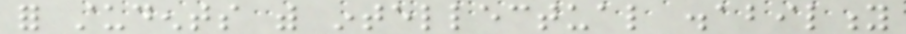for students with intellectual disability
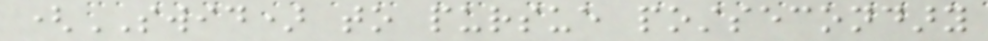(SWID) to pursue postsecondary
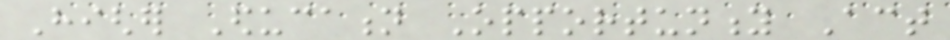Higher Education Opportunity Act
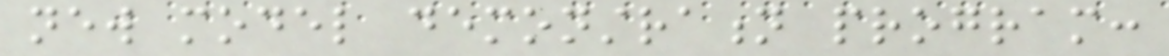new model demonstration program:
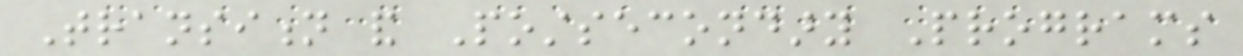Transition and Postsecondary Programs
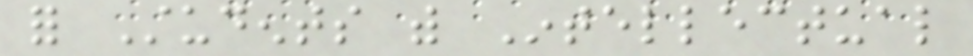for Students with Intellectual
